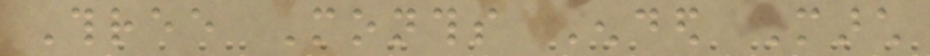Three Months Ended March
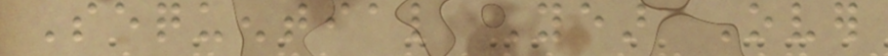Sequential Year Over
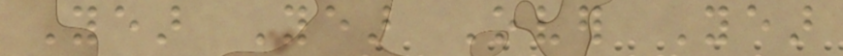Year Year Over Year
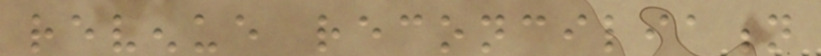revenue reconciliation
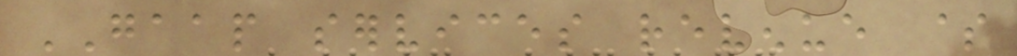GAAP services revenue $
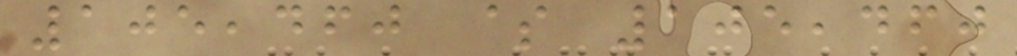105,460 $ 105,460
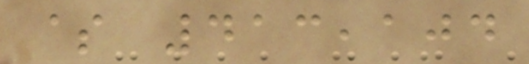$ 413,104
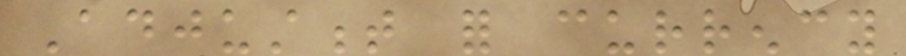Adjustment for currency
